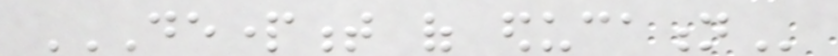DEPARTMENT OF EDUCATION
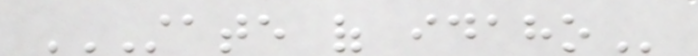STATE OF IDAHO
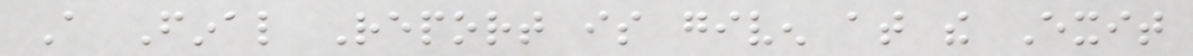A Final Report is given at the Exit
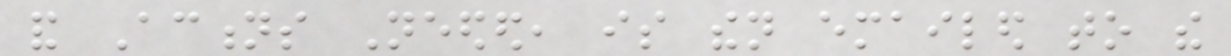and Actions Needed, is then emailed to the
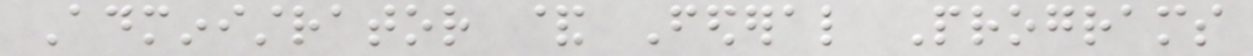Administrator & Federal Programs
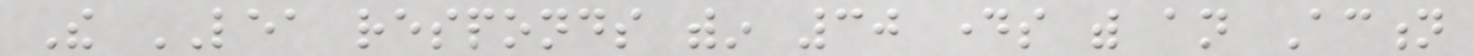The LEA responds within 30 days with an Action
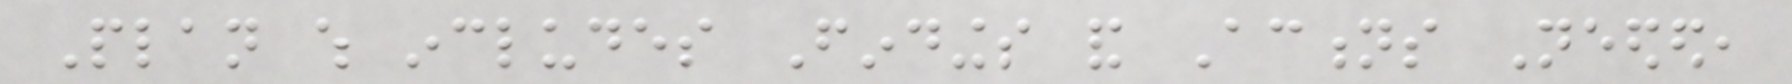Plan which includes Findings and Actions Needed,
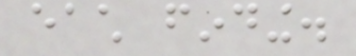each finding.
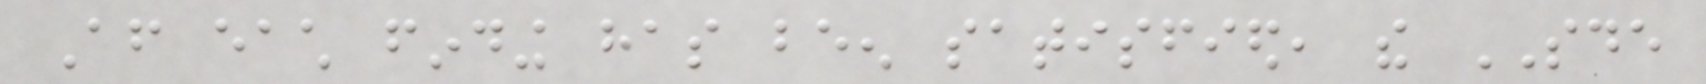After each finding has been satisfied, the SDE
